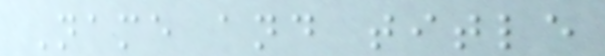Name and title
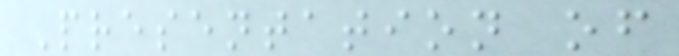Presentation of
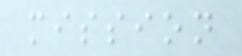mission
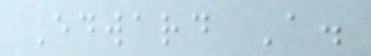Edward A.
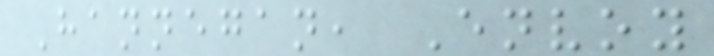Hannegan, Envoy
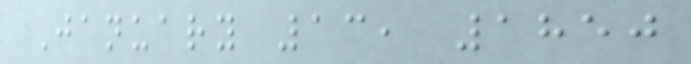January 13, 1850
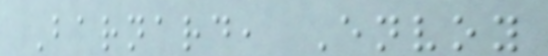Barnard, Envoy
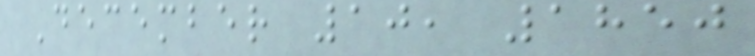December 10, 1850
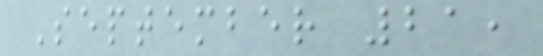September 21,
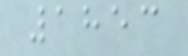1853
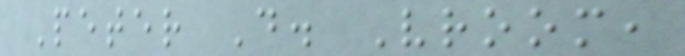Peter D. Vroom,
